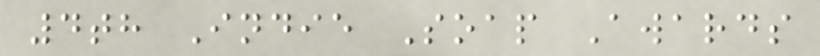4th Indie Soap Awards
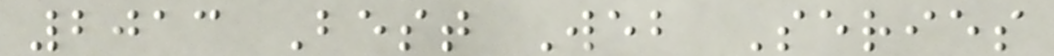2013 Best Web Series
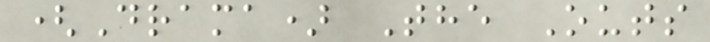(Drama) The Outs
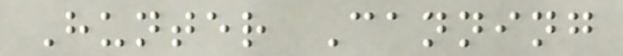Hunter Canning
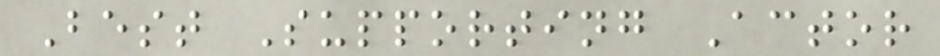Best Supporting Actor
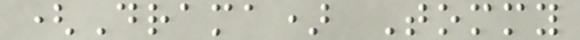(Drama) Tommy
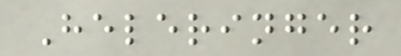Heleringer
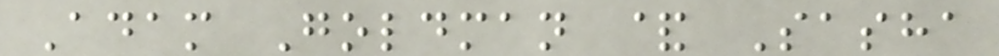Adam Goldman & Sasha
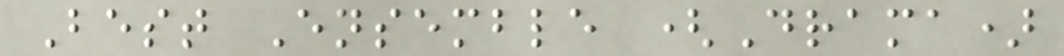Best Ensemble (Drama)
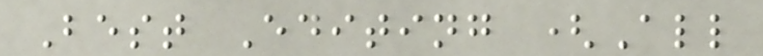Best Editing (All
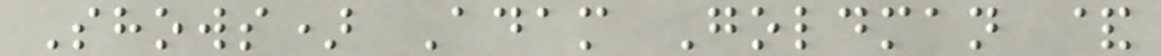Shows) Adam Goldman &
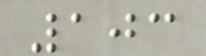103
